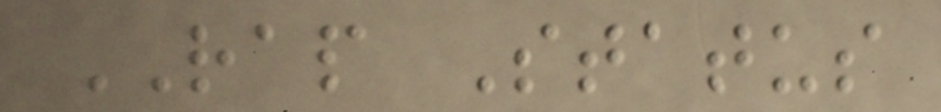RAP Status
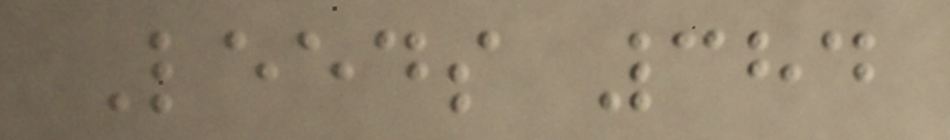Leeds 384
